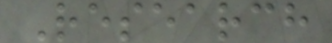Research
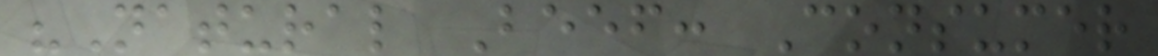"Natural Beef: Consumer
